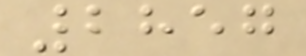2857
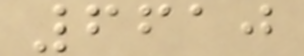6610
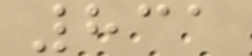831
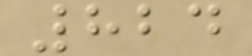824
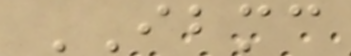IBMC
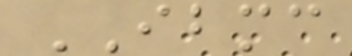IBMC
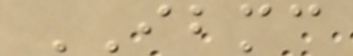IBMC
